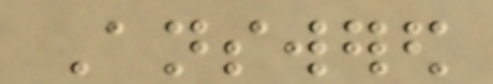Answered
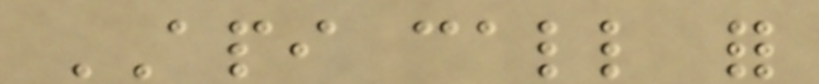API call for
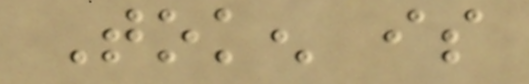Token is
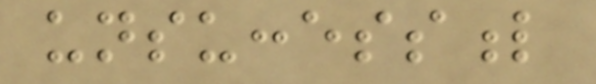unsuccessful
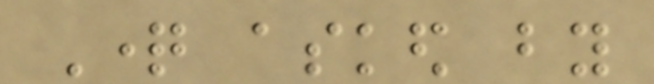Question asked by
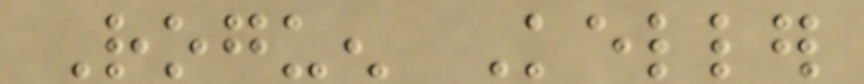Roguen Keller
